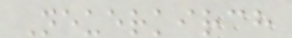Neuerkirch
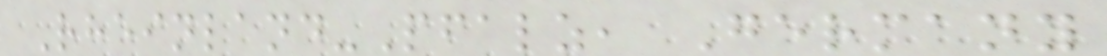Rheinland-Pfalz, Germany
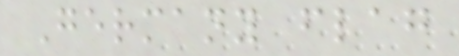Germany flag
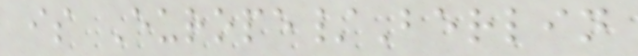is Europe/Berlin
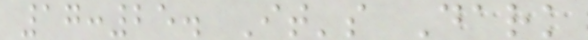17:25. It's Dark
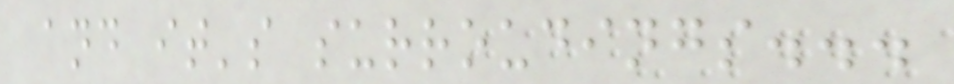and it's surroudings...
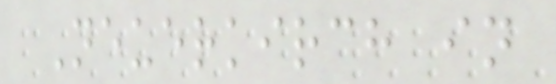Neuerkirch in
